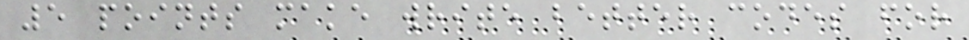5 points make write better codes for
